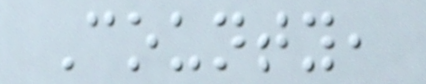County,
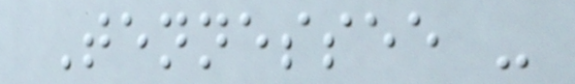Tennessee -
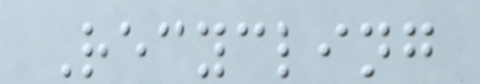Recycling
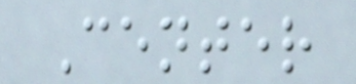Center
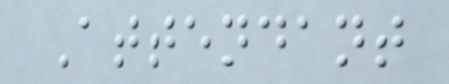Attendant
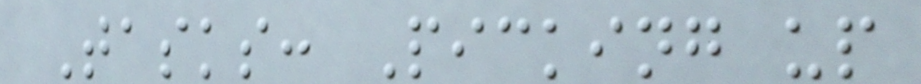Tasks: Picking up
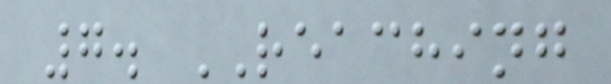7. REACHING
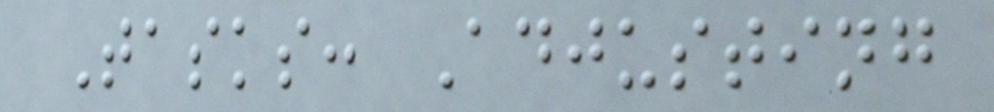Tasks: Adjusting
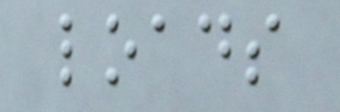loads
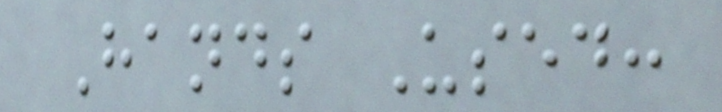Hands Used:
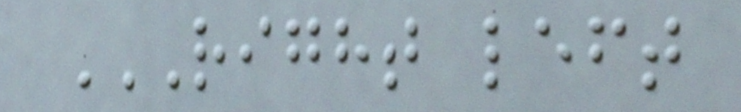RIGHT LEFT
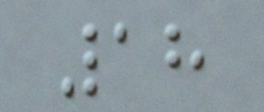18
